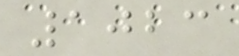1023
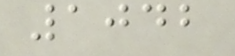1042
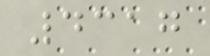4317
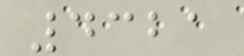4321
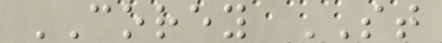COREY ST
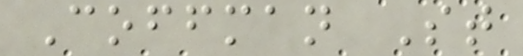Coffman St
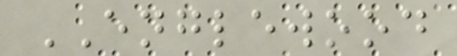ENGLEWOOD
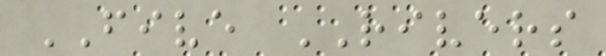FIVE RIVERS
